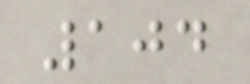104
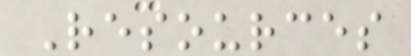Resources
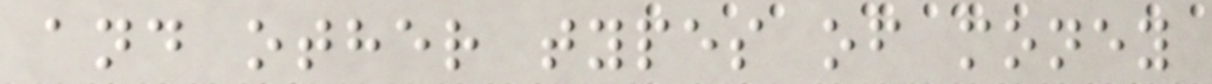and other types of money
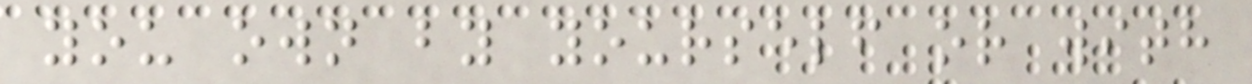you own by yourself or with
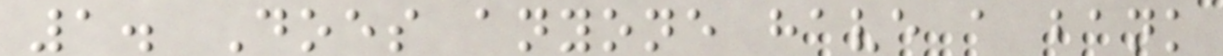1. Does anyone have a bank
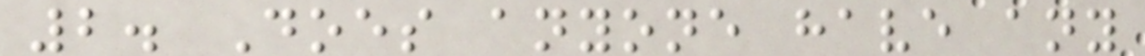2. Does anyone have any
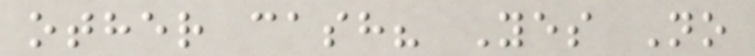other cash? Yes No
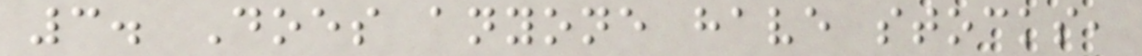3. Does anyone have stocks,
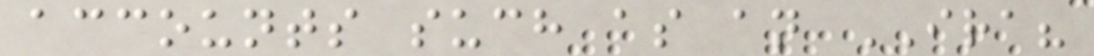accounts such as an IRA?
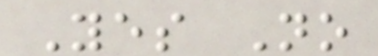Yes No
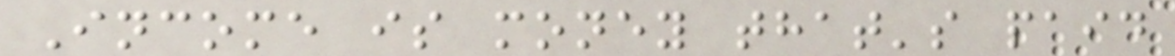Income is money that's paid
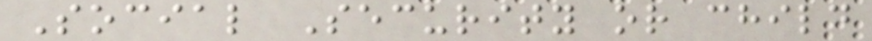Social Security or child
